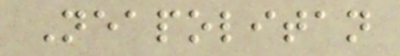Neapolitan
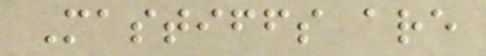Mastiffs are
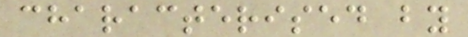characterised by
